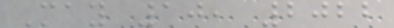May 10, 2022
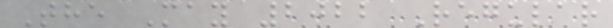The May 2022 Regular
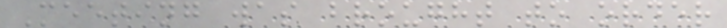Meeting was brought to order
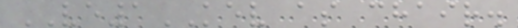VE1KEV as chair.
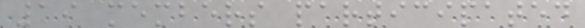19 members participated
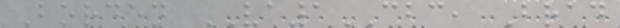Borden VA1CBC, Brad
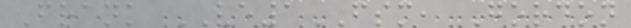Frank VE1FSM, Gordon
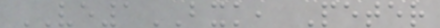VE1BXK, Peter
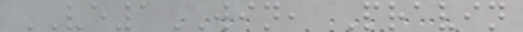VE1WIN, Pravin
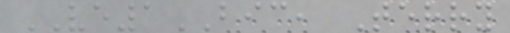VE1BIC, Terry
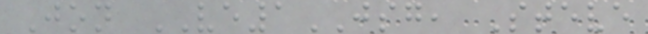Jon VE1JSG, Steve
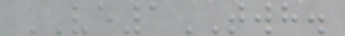VE1TWH.
